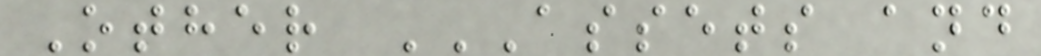Other ASSETS AND
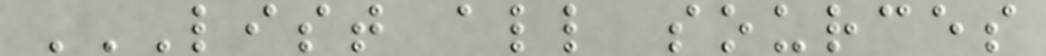LIST ALL SOURCES
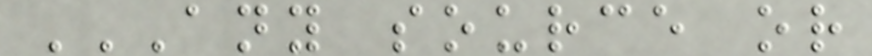ANY SOURCE OR
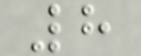8
